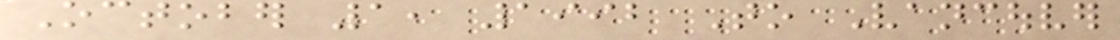October 1, 1992 To Vancouver
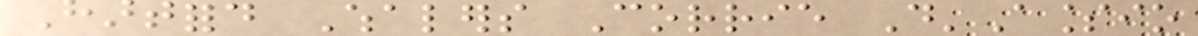Hartford Whalers Corrie D'Alessio
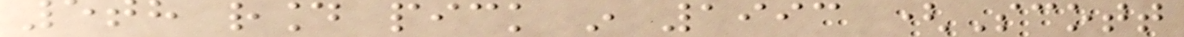5th round pick in 1993 (Scott
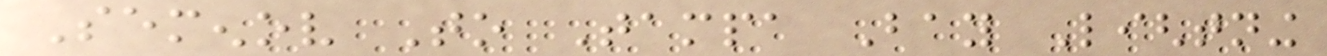Semenov To Tampa Bay Lightning
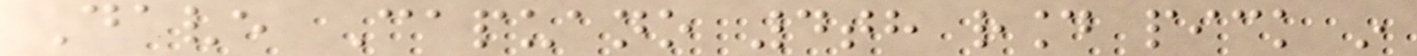Dave Capuano 4th round pick in
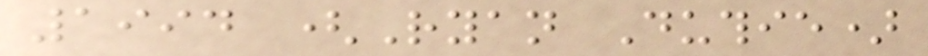1994 (Ryan Duthie)
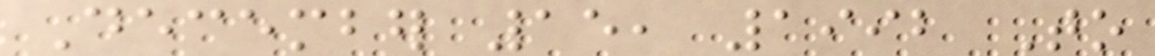December 15, 1992 To
